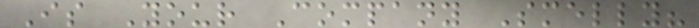Is Your Company Smelly?
